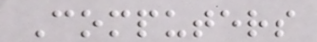Computers
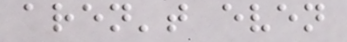aren't even
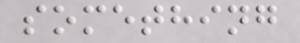something
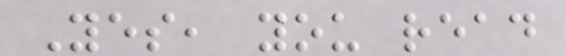Yes, you read
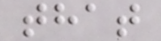that
